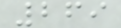269
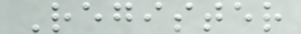Register
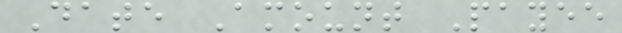Date Amount Payee
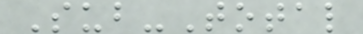Sub-Total
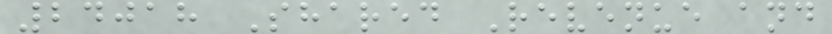24018 Shared Revenue and
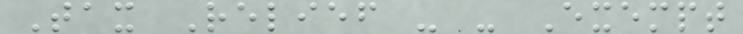Tax Relief - - Exempt
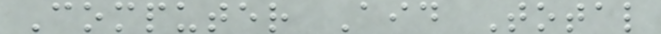Computer Aid Total
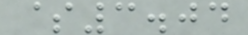$3.04
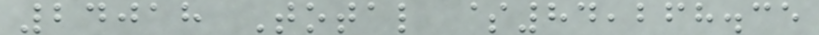24018 Total $84,268.35
